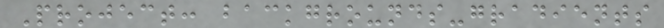Project: backgrounds-gradients
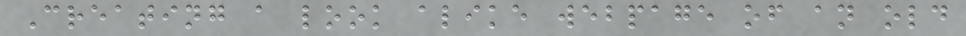Creating a look alike webpage of an old
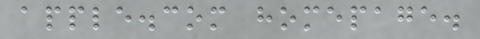apple.com homepage.
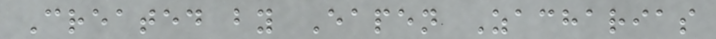Created by Eapen Zacharias
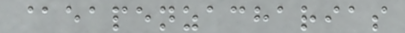@eapenzacharias
